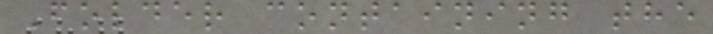Folder containing the
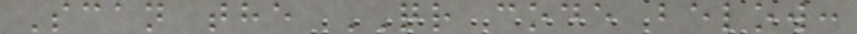Scan the QR code below:
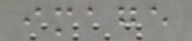image
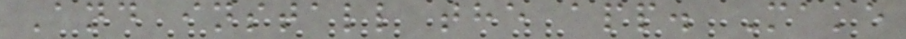And install the app. Make
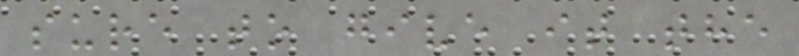sure to give it the
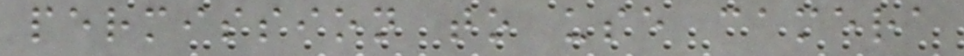permission to use camera
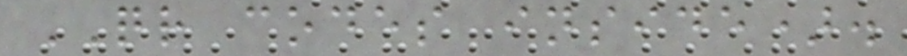QR codes inside).
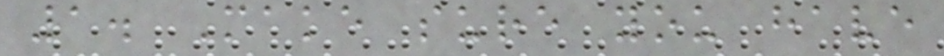1. Make sure you have
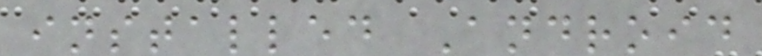installed Android
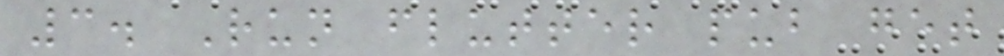3. Run flutter pub get
